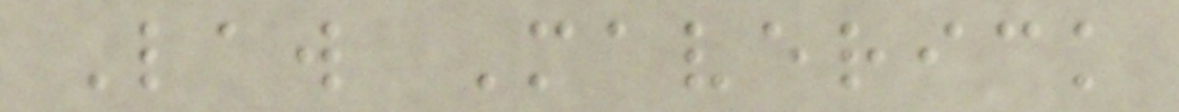Law Maverick
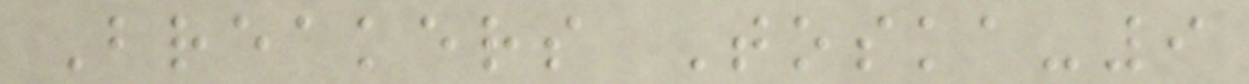Breakers Toska-9
